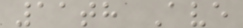11th Ave
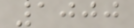1000
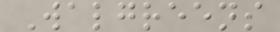Walgreens
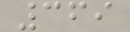369
